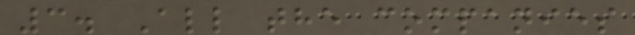3. All the companies
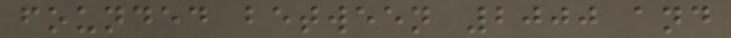founded between 2000 and
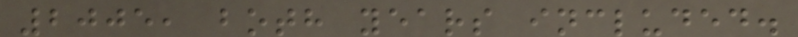2005, both years included.
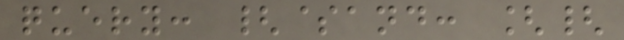query: {$and: [{
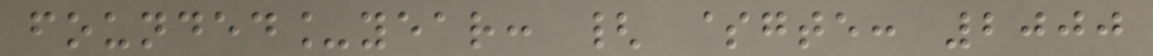founded_year: { $gte: 2000
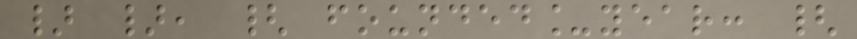} }, { founded_year: {
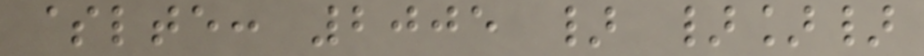$lte: 2005 } }]}
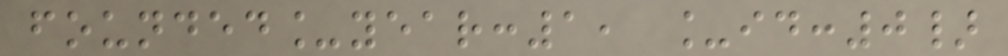founded_year:1, _id:0}
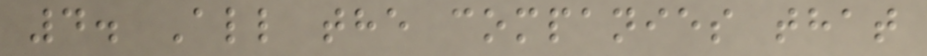4. All the companies that
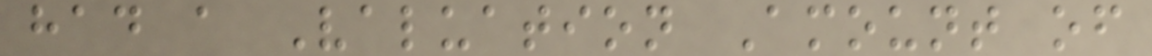had a Valuation Amount of
